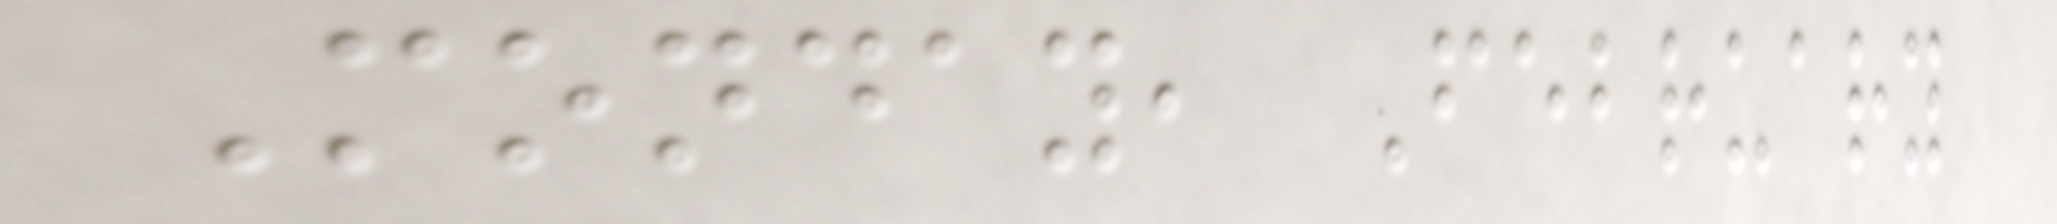Monday, February
